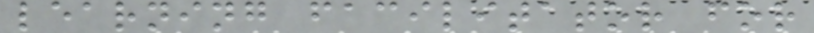learning facilitator for
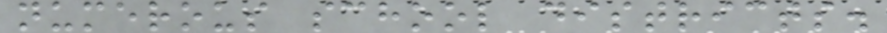numerous school districts.
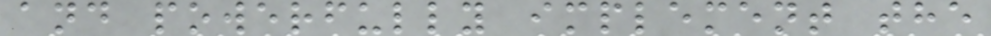and powerfully implement the
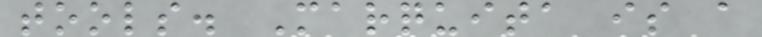tools. Marquita is a
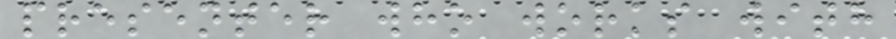presenter who works with
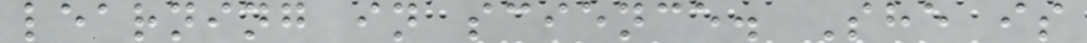learning in science. She is
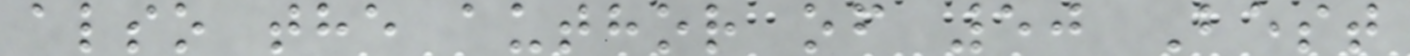also the author of 50 Best
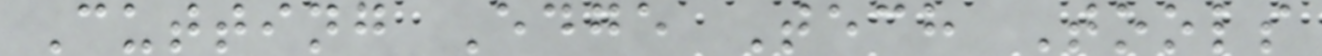Cutting Edge Tech Tools
